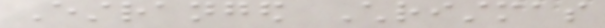Estranged Christmas
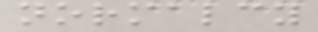normalcy
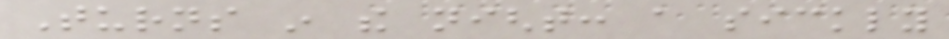Turns in the night: a sickly
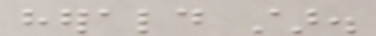herald star.
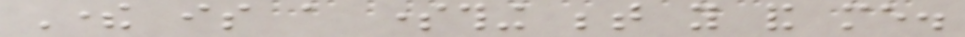There is a something between you and me.
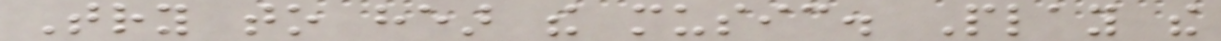Try to hear the music. Play the
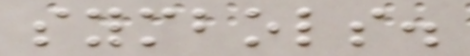symbols.
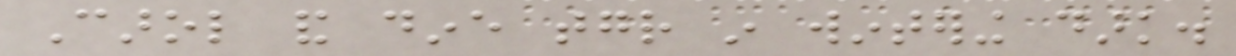Carol and dine together in wintering dark.
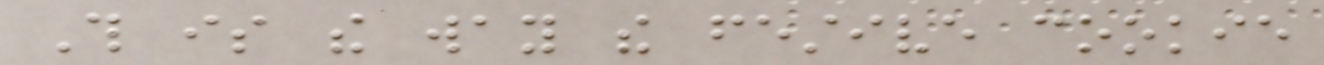This is the way the festive cookie
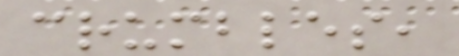crumbles,
